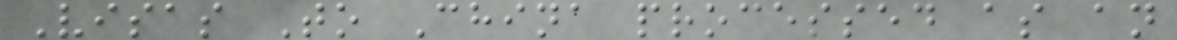Visas To China processed as an
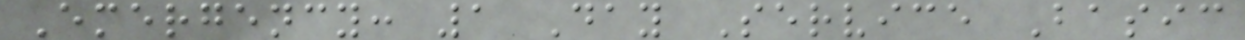Emergency: 1 Day Service Basic
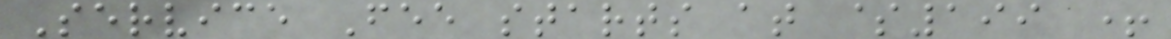Service Fee starts at $199 +
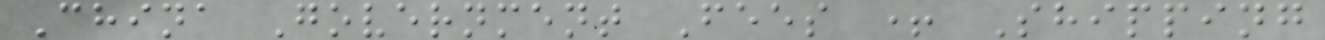China Government Fees + Shipping
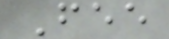Fee
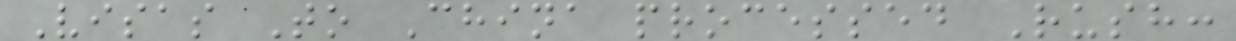Visas To China processed Rush:
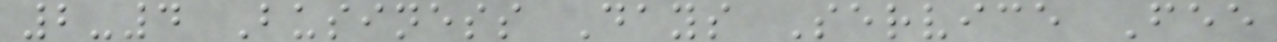2-4 Business Days Service Fee
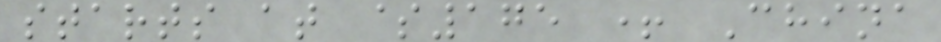starts at $175 + China
